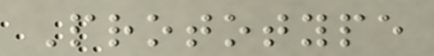Prototype
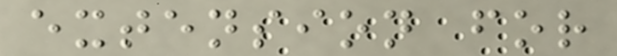extension for
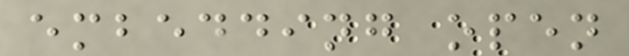embedding open
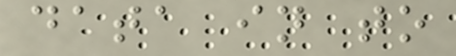data in to
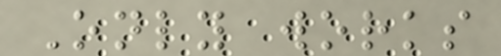Only works
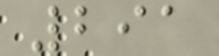291
